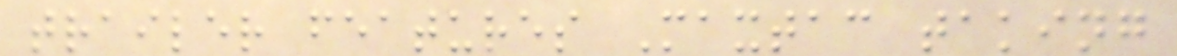trailer features Maxtac taking
